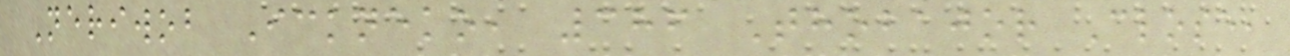Neriwob Ickneko, 386 Thobajor Close,
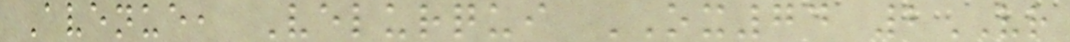Avenue, Velurqui OX74 2VR
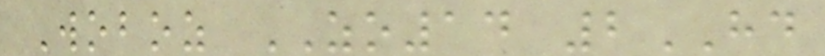Woboz ZO14 2HD
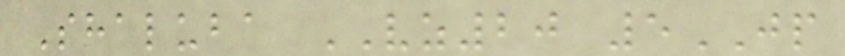Shaluba VZ20 5JP
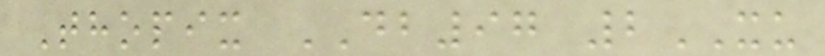Thopix DB97 2XU
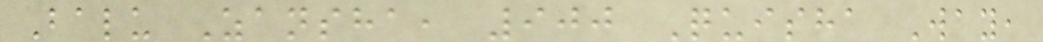Balu Zansha, 900 Quisha Way,
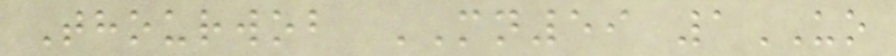Thourwob MN59 1UO
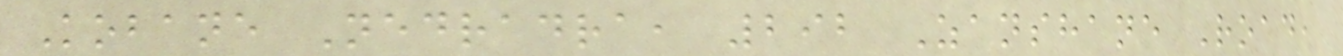Kobane Nedradra, 292 Zanshane Road,
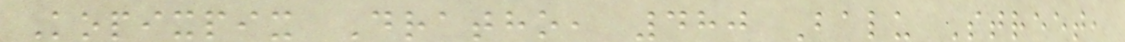Kopixpix Dratho, 480 Balu Street,
